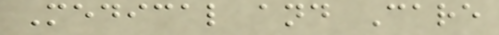Medical and Care
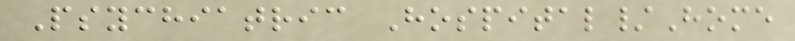Psychiatric Hospital/Home
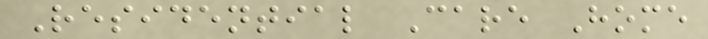Residential Care Home
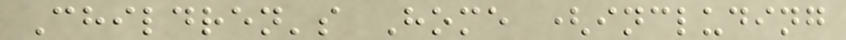Children's Home (including
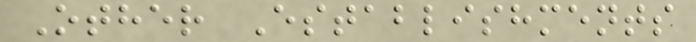Other Establishments
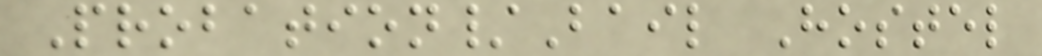Probation/Bail Hostel
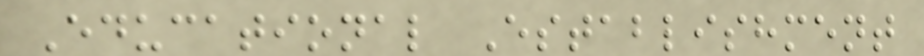Educational Establishment
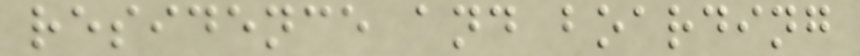residence and boarding
